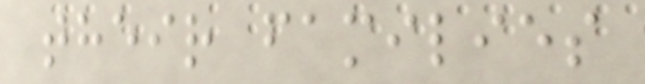their families
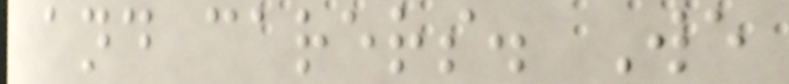and carers. We
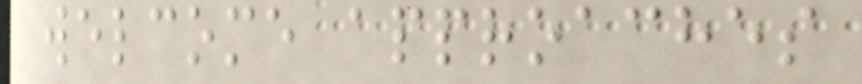welcome approaches
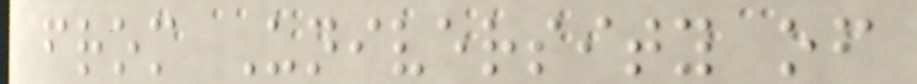from University of
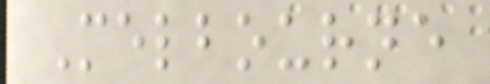Melbourne
